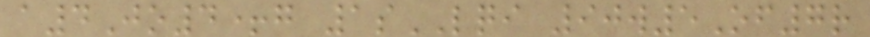a4Jo4+g 1sLQI 90w5Of7r
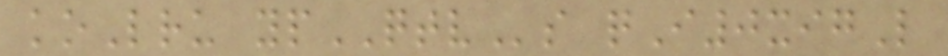koLru ypQTVs qI0xigL
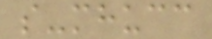s-mhucc
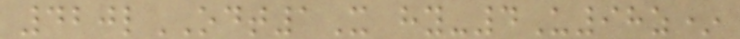420lODT1X hy-4U98z*
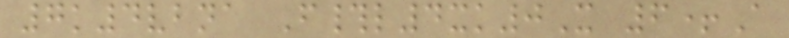7k4vbna F#l4xk0X 6+A
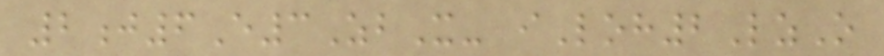2j6E3ZbX- iLoh2LzO
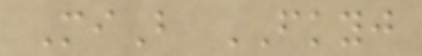MiB FKYJ
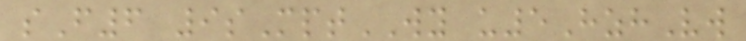sF6 9sMptWY u5HzhVw
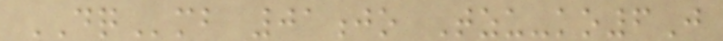DQmb 01jo Tzu-ko6J
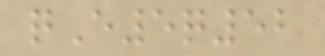qE5q52
